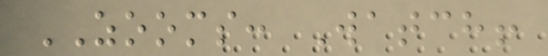ZOOMS: Watch!
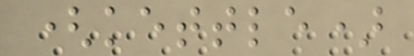(kettle)
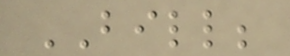BILL;
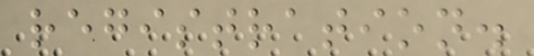registration.
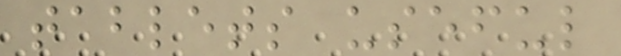tablets useful
